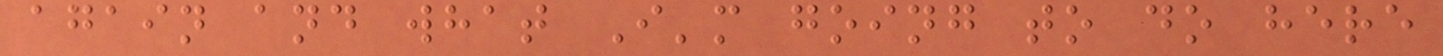again and what I'm going to do here
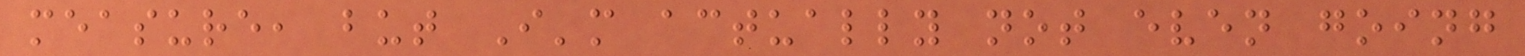measure, but I'm actually not even going
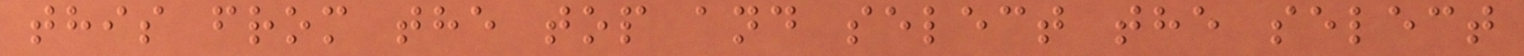this from the top and select the select
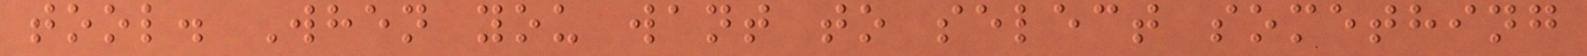tool. When you want to select something
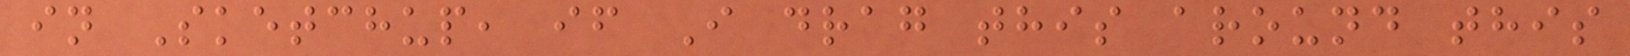in Sketchup, if I drag this around this
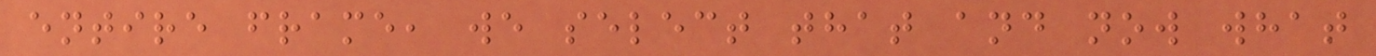entire frame, we select that and now what
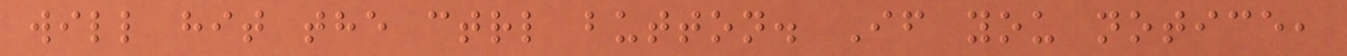will hit the ctrl button. If you notice,
